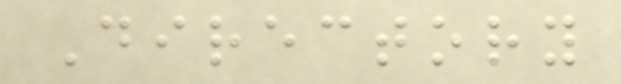Directory
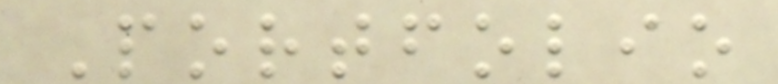Portfolio
